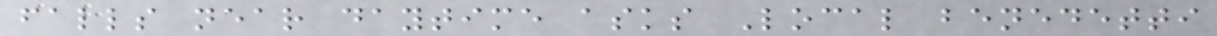falls near daytime asks Local benedetti
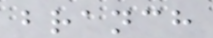branch
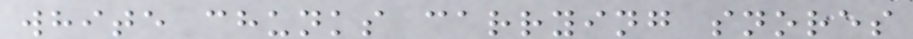white chunks carrying snores
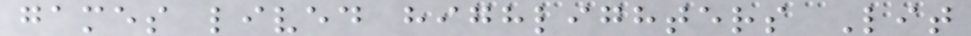games lived highlighters Lit
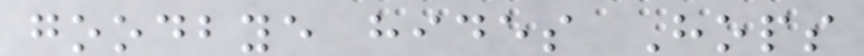goodbye hides Hops
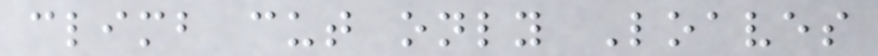climb cut only Loaves
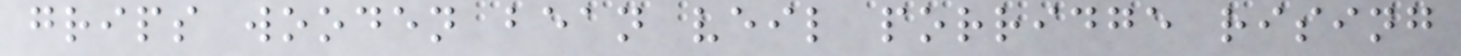grips wooden bean veil porridge rising
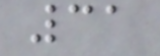31
